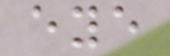eye
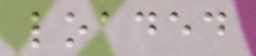loaded
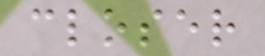closer
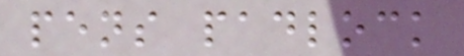pens padlock
